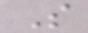S
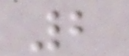2
